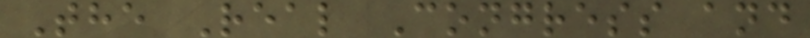The Real Congress and
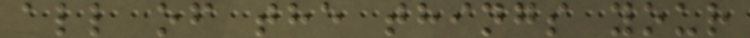all of the things your
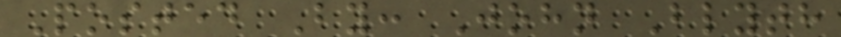Posted By: John Blyth
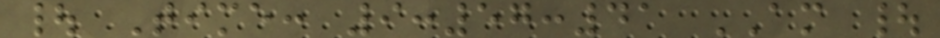| Time: 9:57:41 AM |
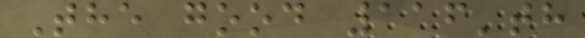The good 116'th
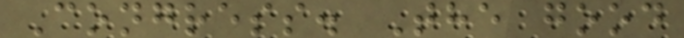Congress. The good
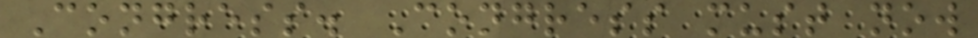Congress. Congress must now
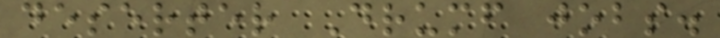deserter Drumf jobs.
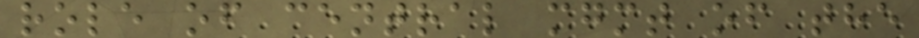role of central mgmt of the
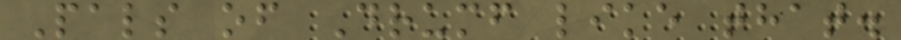Pals of Drumf like that.
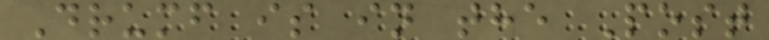Drumf is in the Post
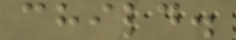child.
